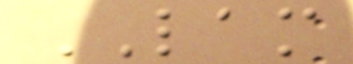LAM
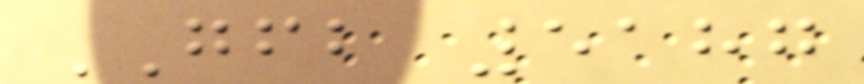GFB 5187
